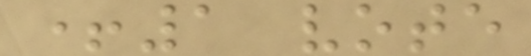+1 vote
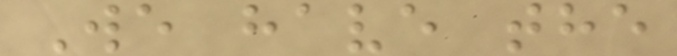We have the
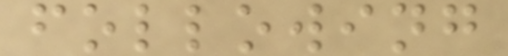following
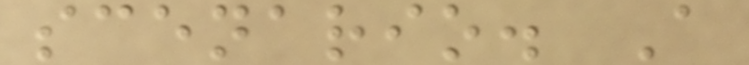scenario. A
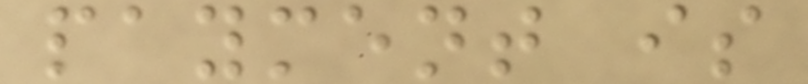payment is
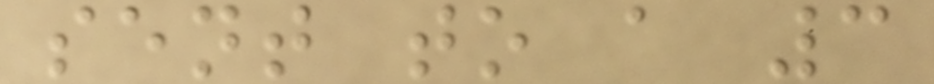sent to a 3
